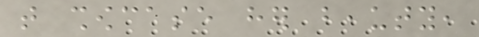that showcase her beauty,
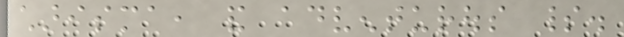charisma, and adventurous spirit.
